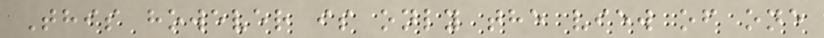This however is only the view of one
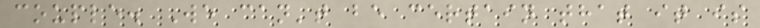couple. We can't be certain that it is
